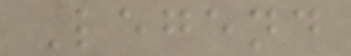Legend
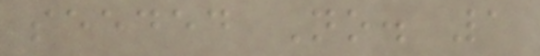seeded No. 1
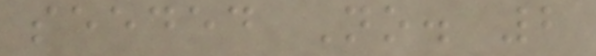seeded No. 2
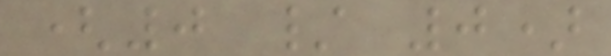(0 / 0)
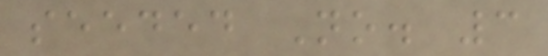seeded No. 3
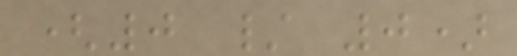(0 / 0)
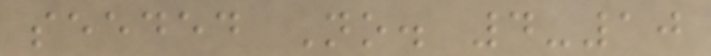seeded No. 4-10
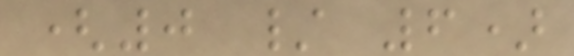(0 / 6)
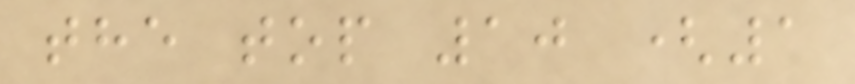the top 10 (1
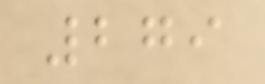279
